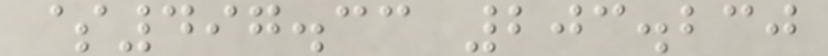$497.33 203.230
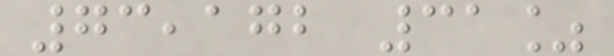73,172 31%
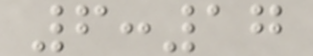6:17
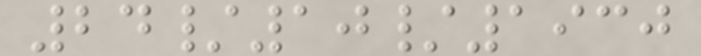24/10/1930
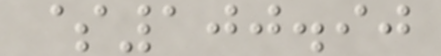$100.90
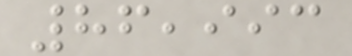86,993
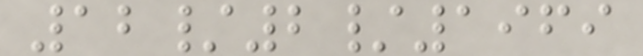12/2/1969
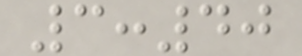3:40
